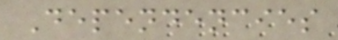Dependencies
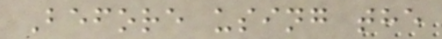Before using the
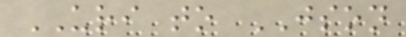URI to JSON
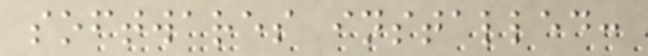softwares installed:
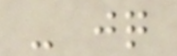- jq
